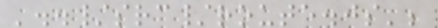'../src/route.js';
